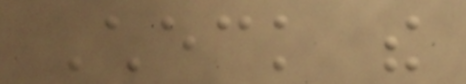Check the
